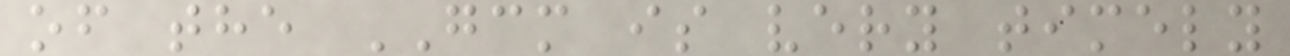of the GCM is very timely
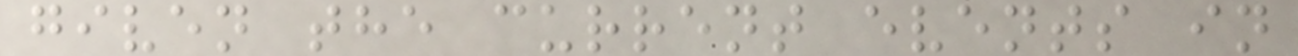given the current events in
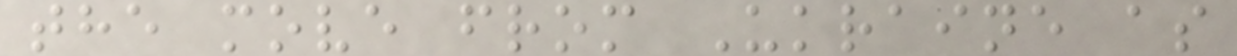the move from Ukraine as
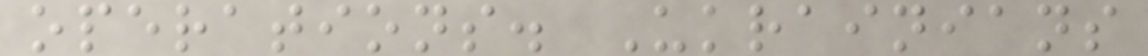operations. Ukrainians
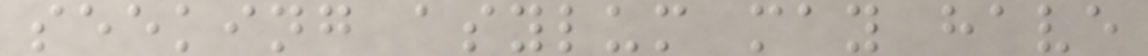seeking asylum may have
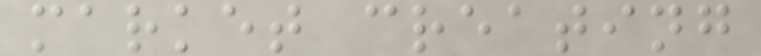market creating
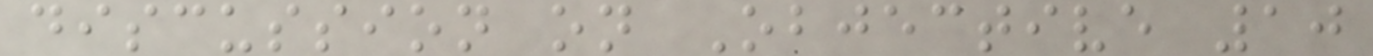discussion on Objective 10
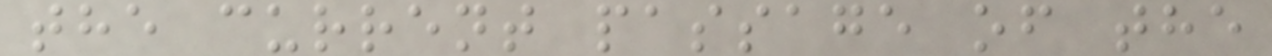the current passage of the
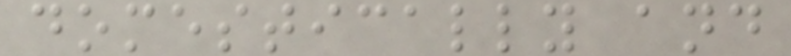domestically and
